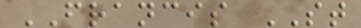FRANCIS ST
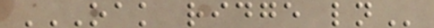OAK RIDGE LN
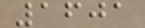1601
